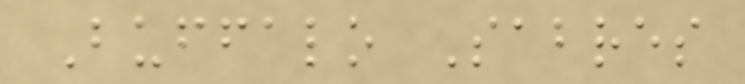Buffalo Sabres
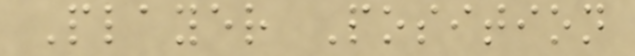Player Position
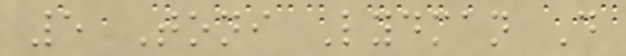5 Toni Lydman D
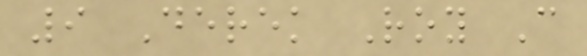9 Derek Roy C
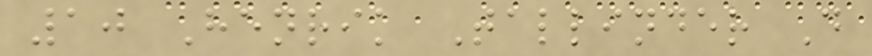10 Henrik Tallinder D
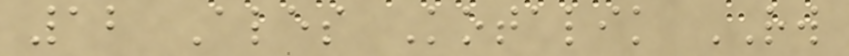12 Ales Kotalik RW
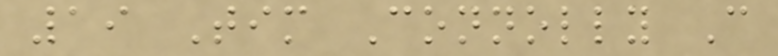19 Tim Connolly C
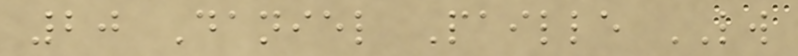20 Daniel Paille LW
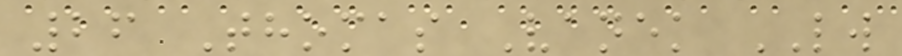26 Thomas Vanek LW
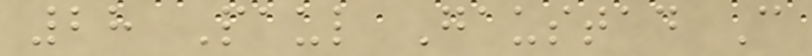28 Paul Gaustad C
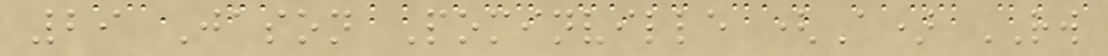29 Jason Pominville (A) RW
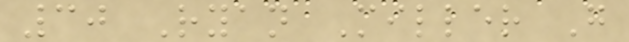30 Ryan Miller G
